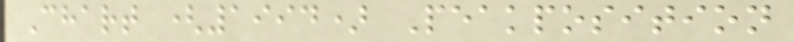Chart (1994) Peakposition
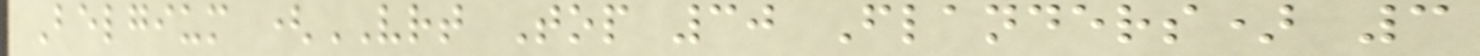Belgium (VRT Top 30 Flanders) 3
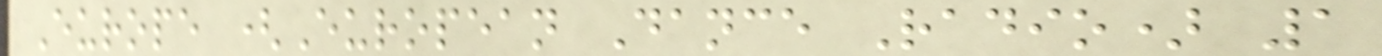Europe (European Dance Radio) 1
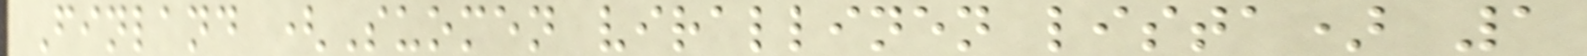Finland (Suomen virallinen lista) 1
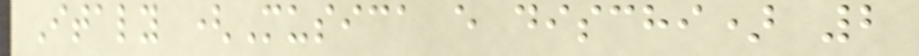Italy (Musica e dischi) 2
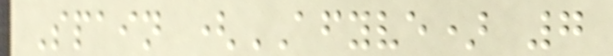Spain (AFYVE) 7
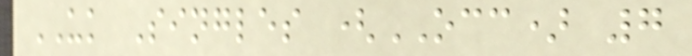UK Singles (OCC) 7
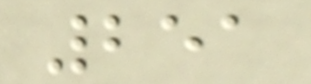251
